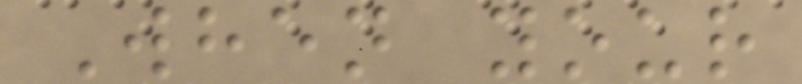When your
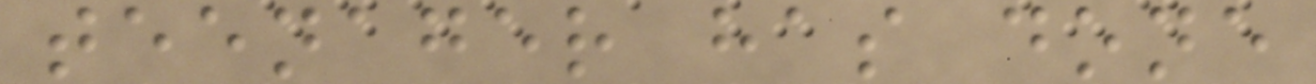teenager has done
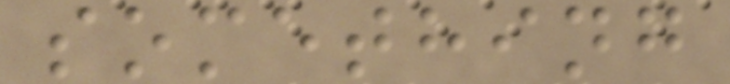something
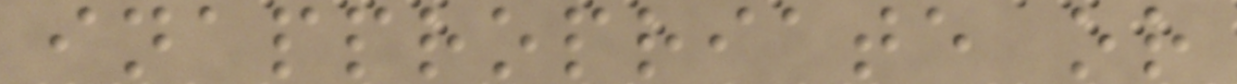inappropriate or
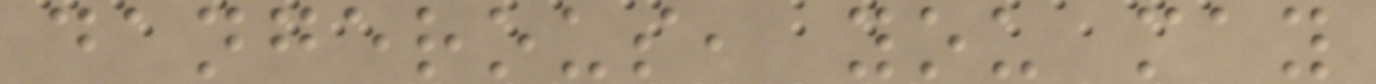dangerous, you may
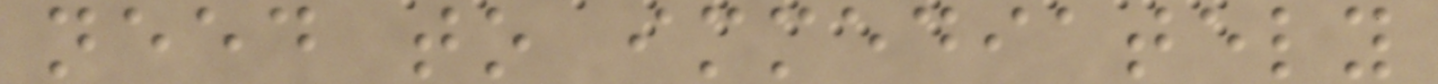need to immediately
